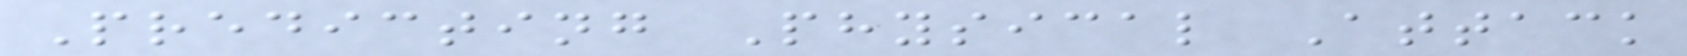Predicting Physical Attack
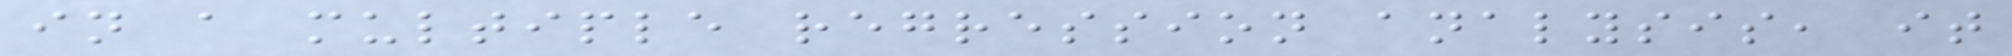in a multiple regression analysis, it
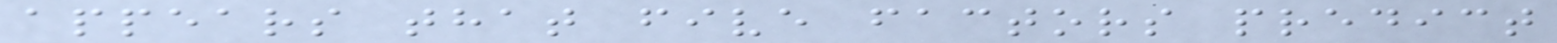appears that five factors predict
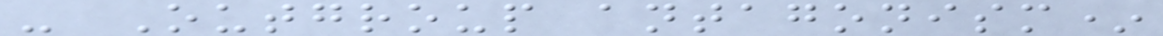- Outgroup antagonism*
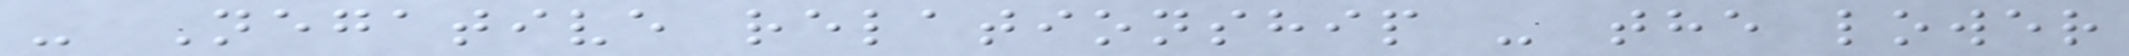- Negative relationship - the lower
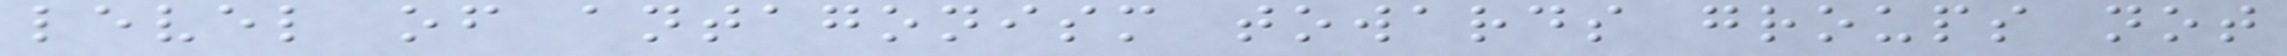level of antagonism towards groups not
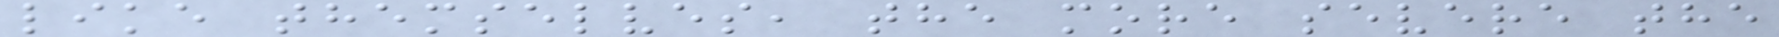like themselves, the more severe the
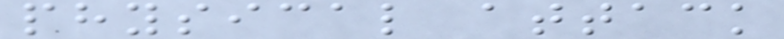physical attack
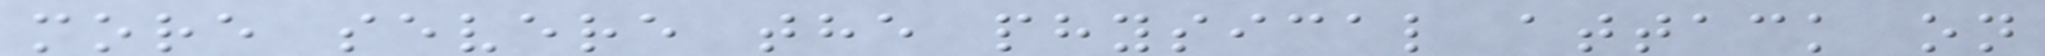more severe the physical attack on
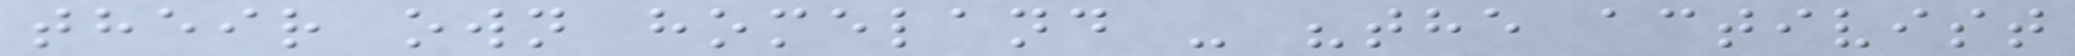their own homeland - "the activist
